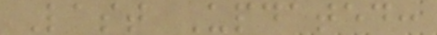Last Updated:
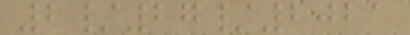2/27/2021
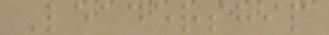Leadership
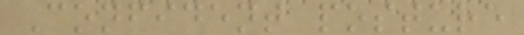Confident posture
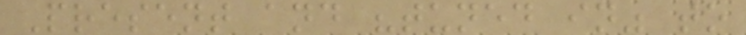Present and "tuned in" to
